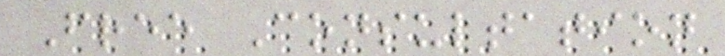Free Consultation
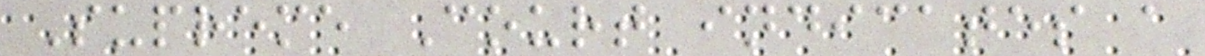Supreme Court indicates a
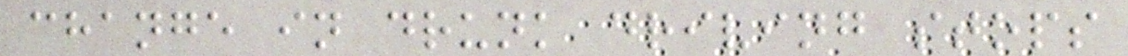change in drunk driving stops
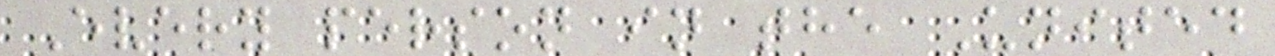Every person in the United
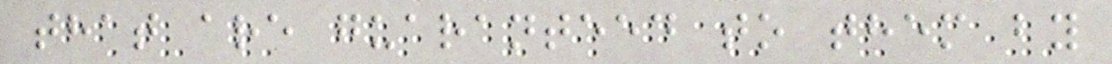that are guaranteed to them by
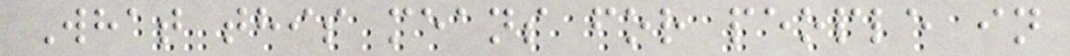What this means for people in
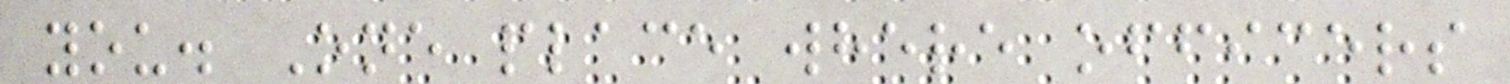you. One place where officers
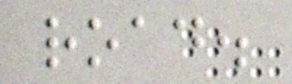road.
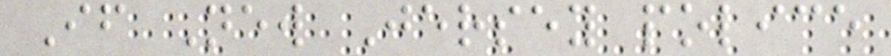If New Jersey police
